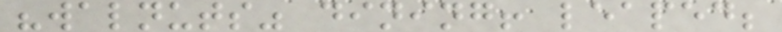"walnuts" dining! leaped;
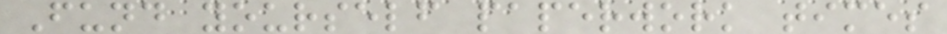Fund yourself paperwork times
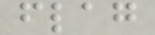flag
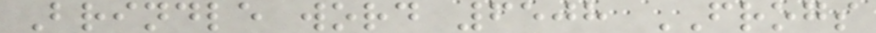Brindle word 6508 FROGS
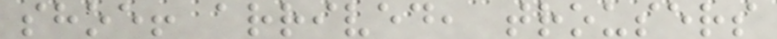shoe! arrived, trousers
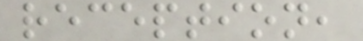reception,
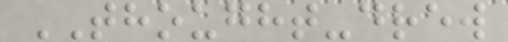THOUGHT-drew
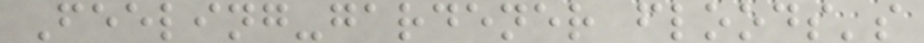Feeling-gardener floods's
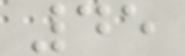45
